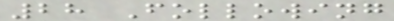28 Following
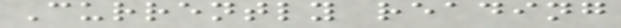Currently reading
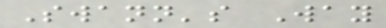Swann's Way
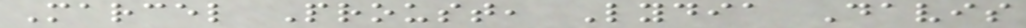Marcel Proust, Lydia Davis
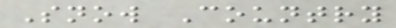Snow Country
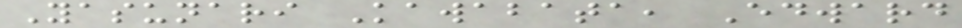Yasunari Kawabata, Edward
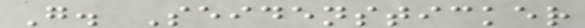G. Seidensticker
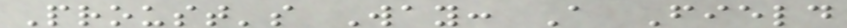Proust's Way: A Field
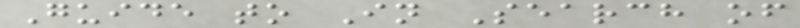Guide to In Search of
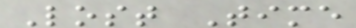Lost Time
